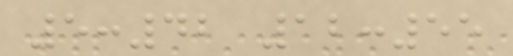5:42 12:55
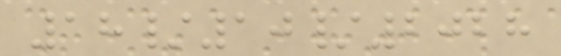18/10/2028
